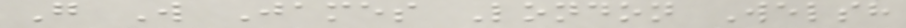G W James London Welsh
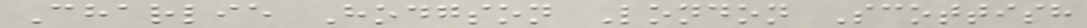Charlie Hodgson London Scottish
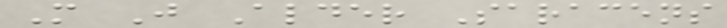M J Alder Saracens
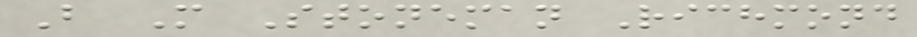B M Stoneman Richmond
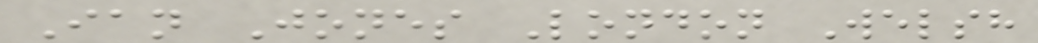Ian Jones London Welsh
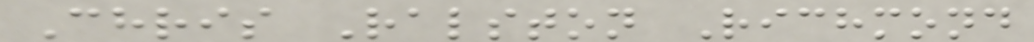Chris Ralston Richmond
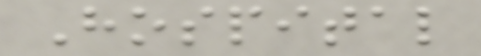Hospital
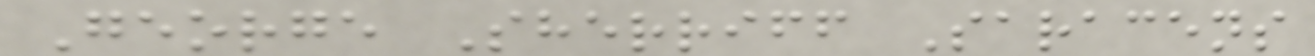George Sherriff Saracens
